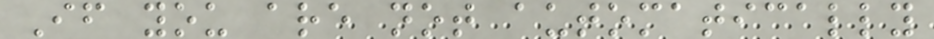If you are not automatically
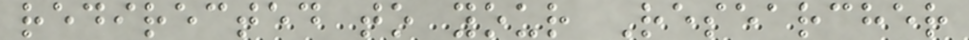redirected to your Researcher
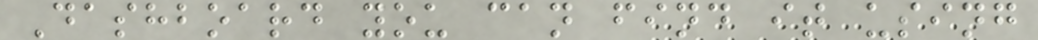Dashboard you can find it using
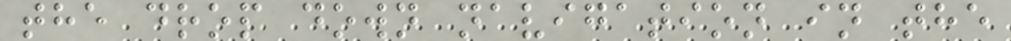the drop down navigation in the
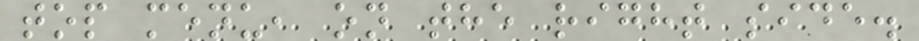top menu, on the right side.
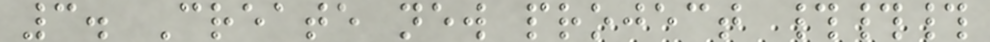3. Create new project ###
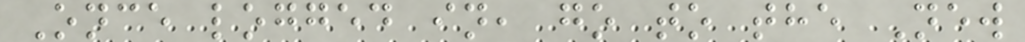Once logged in, go to the New
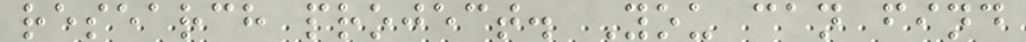research project. You can find
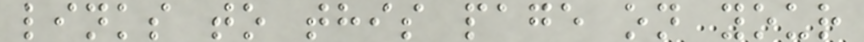links to this page on your
